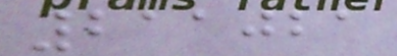211021
